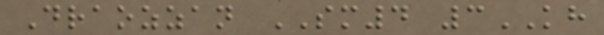Draozzan SM4 3KH
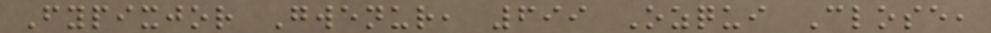Fypixjor Gwenur, 699 Ozqui Close,
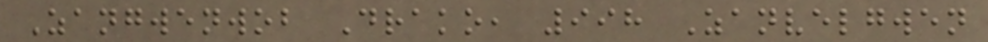Zangwenwob Drako, 998 Zanvelgwen
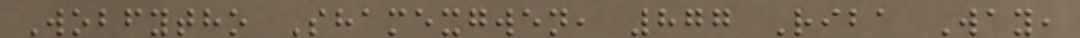Wobfytho Shamexgwen, 877 Riba Way,
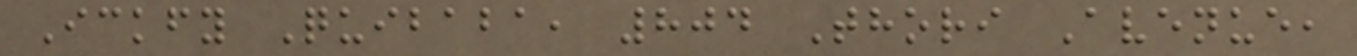Ickfy Quibaba, 804 Thori Avenue,
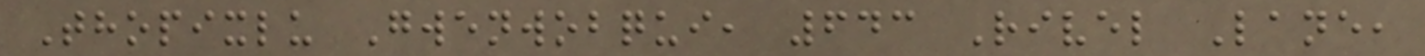Thopixlu Gwenwobqui, 643 Rivel Lane,
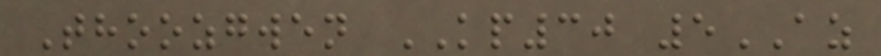Thoozgwen KP30 5AZ
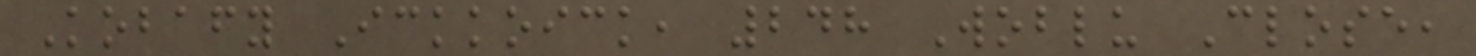Kobafy Ickkoick, 248 Woblu Close,
